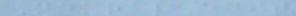NeuralEdit
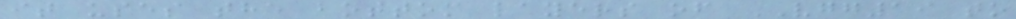it uses the bottom layers of VGG19 to
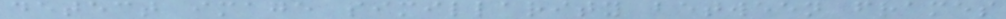detect image simillarity between frames
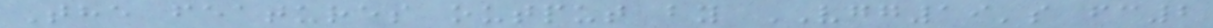The features output by VGG19's fc2
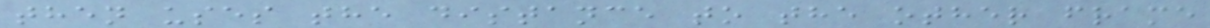then uses the distance to the other frame
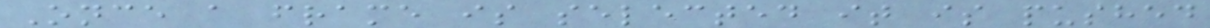Once a frame is selected it is pushed
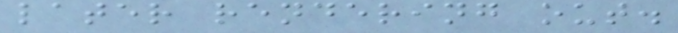later rendering out.
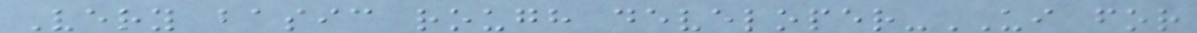Very basic rough developer-UI for
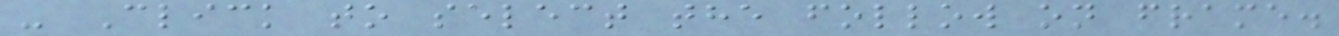- Click to select the follow on frame.
